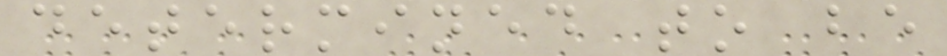determined to be
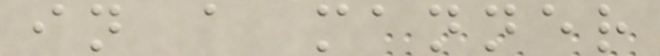in a manner
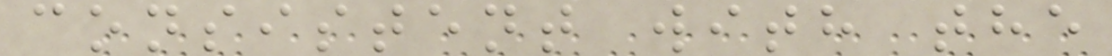consistent with the
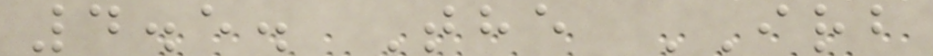4.5. The IRB
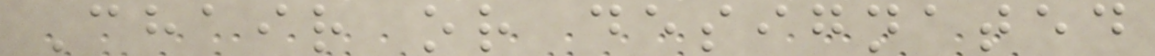Chair or designated
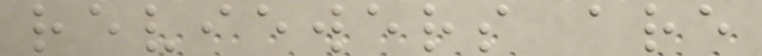reviewers are
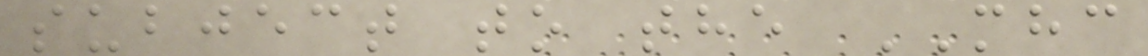subject to the MHC
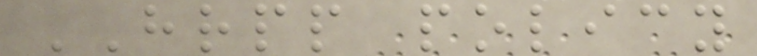HRPP policy
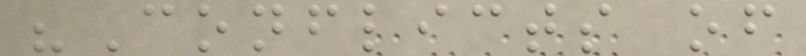"Conflicts of
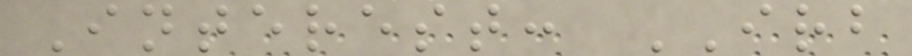Interest: IRB
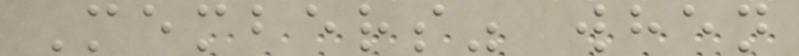Members" when
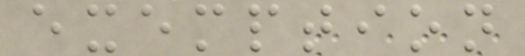exemption
